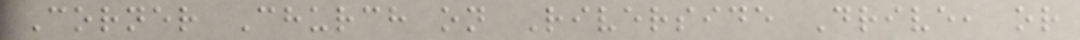Corner Church on Riverside Drive, or
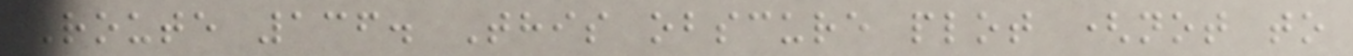Route 136. This obscure plot (not to
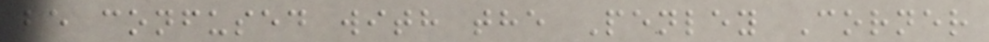be confused with the Penley Corner
